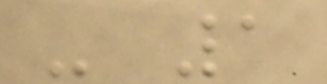- 1
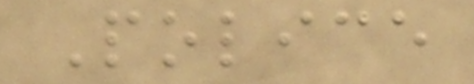Police
